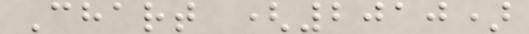Chart (2010)
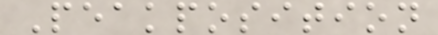Peakposition
